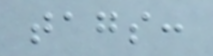tags:
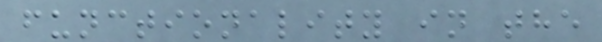functionality in the
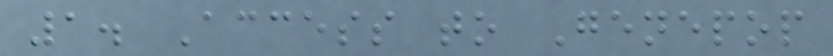1. Access to Genepop
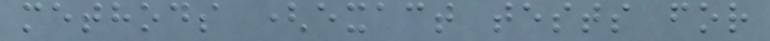methods (exact tests for
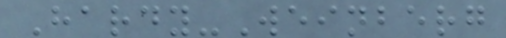Hardy-Weinberg
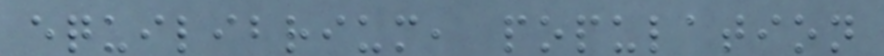equilibrium, population
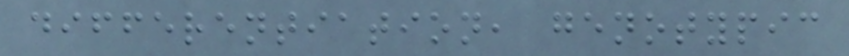differentiation, genotypic
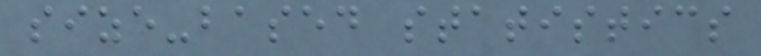size-based statistics
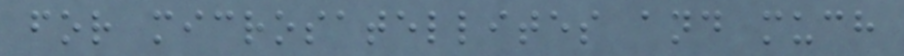for microsatellites and much
